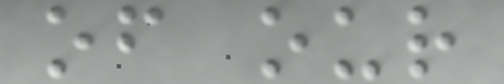of our
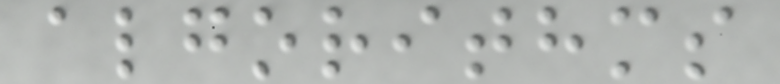algorithms
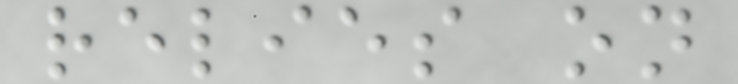relies on
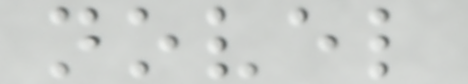novel
